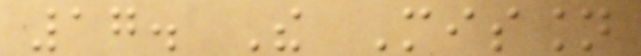17. The Mission
